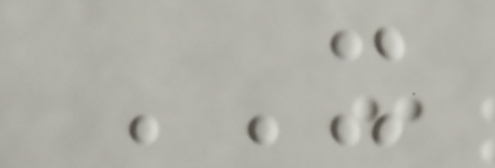IT
